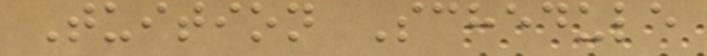Tuition Schedule
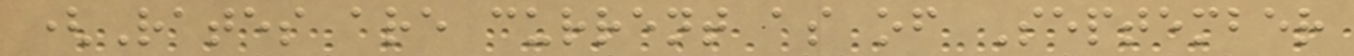(Rates are current as of September
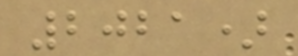2021)
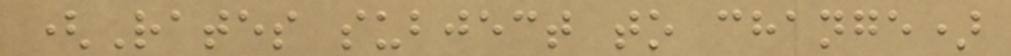(Rates subject to change)
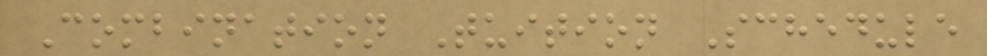Combination Tuition Schedule
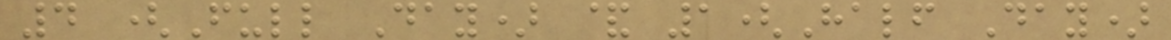4 (Full Day) & 1(Half Day)
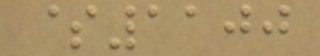$1100
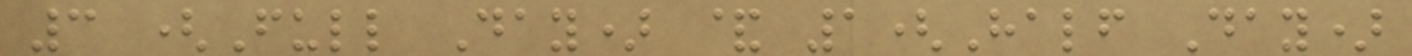3 (Full Day) & 1(Half Day)
